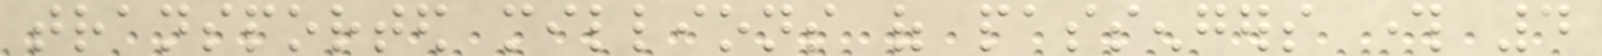transported millions of passengers through 4
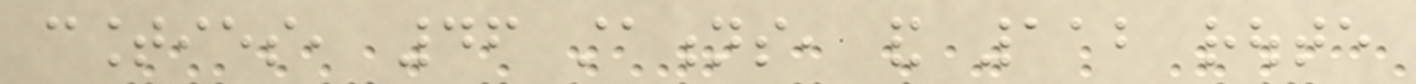counties, 46 stations, and 112 route
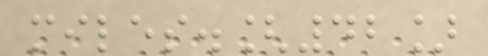miles.[42]
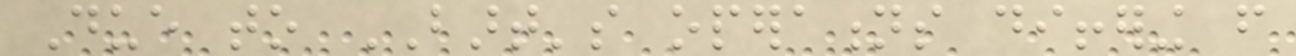Due to BART's operations differing from
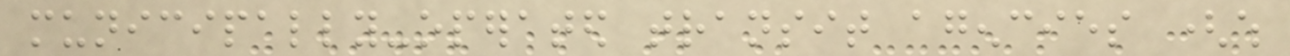municipally-operated transit agencies (which
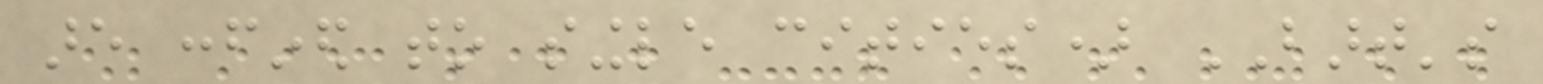are confined to single cities) BART's
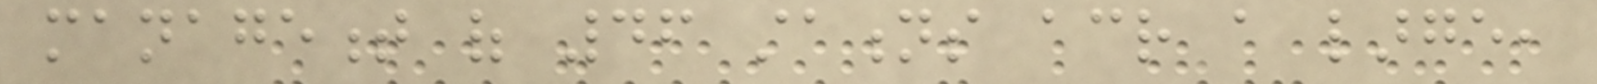management of 46 stations across a large,
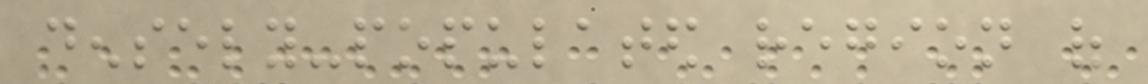densely-populated region of
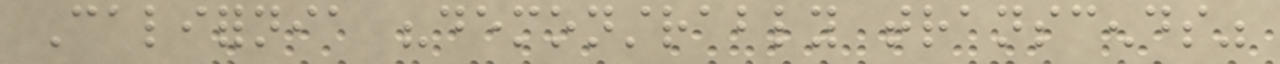California "demonstrably transcends"
